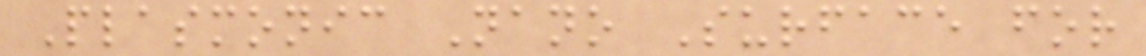Plasmonic Nano Surface for
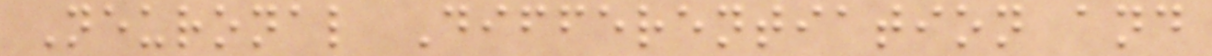Neuronal Differentiation and
